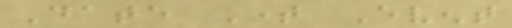Date Time Event
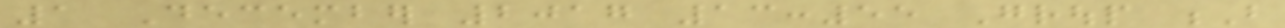1 December 2017 13:55 Group B
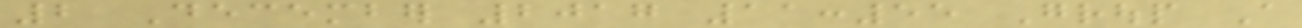2 December 2017 11:55 Group A
